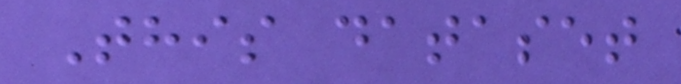This dataset
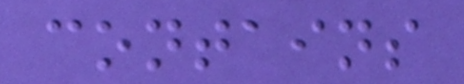contains
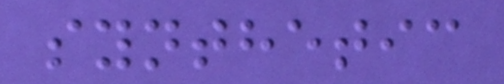synthetic
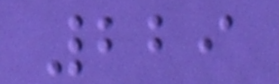229
